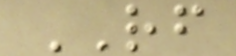RF
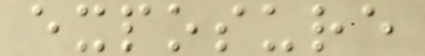exposure
